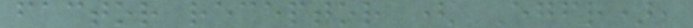factor receptor (EGFR),
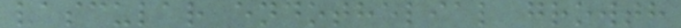vascular endothelial growth
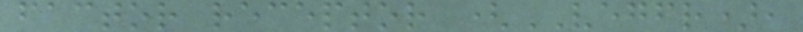factor receptor (VEGFR),
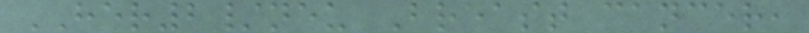HER2/neu Breast cancer,
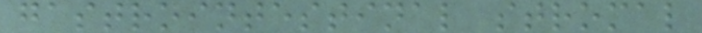gastrointestinal stromal
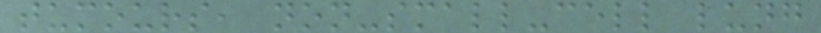tumours, non-small-cell lung
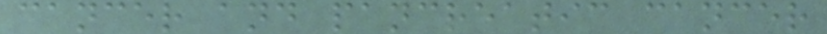cancer and pancreatic cancer
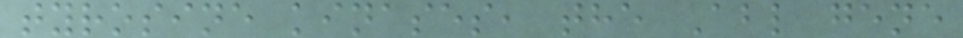tyrosine kinases, the Abl gene
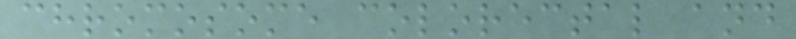chromosome colorectal and
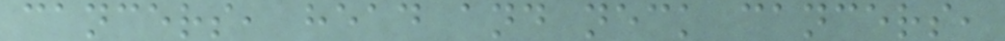cancers, head and neck cancers,
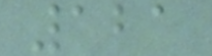121
